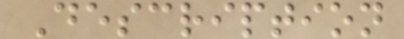Description
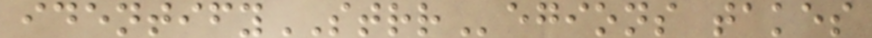identifySTRRegions takes
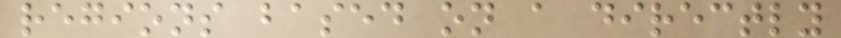regions based on a directly
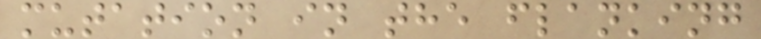mutation in the flanking
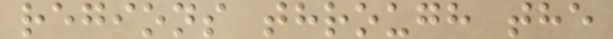regions through the
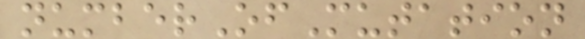numberOfMutation
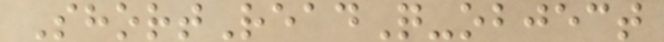ShortReadQ-object
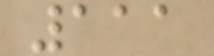111
